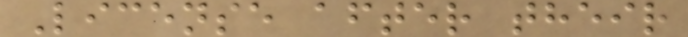License after their
